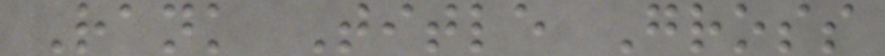Rank Title Gross
